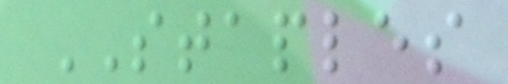STAPLES
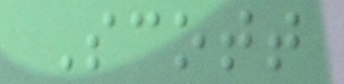Scott
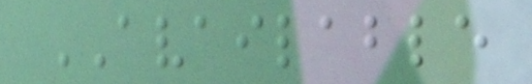AVAILABLE
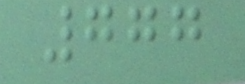777
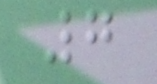7
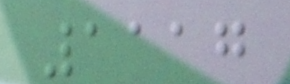1117
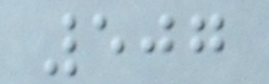507
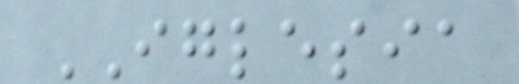IGLESIA
